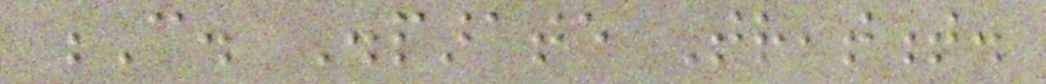C. Disparate Treatment.
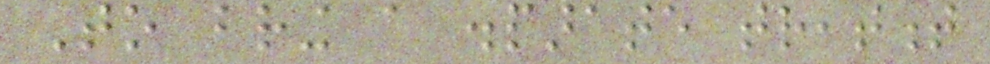To bring a disparate treatment
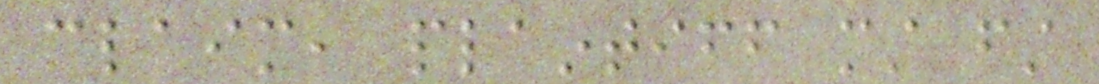claim, plaintiff must first
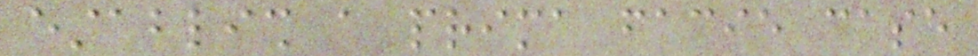establish a prima facie case
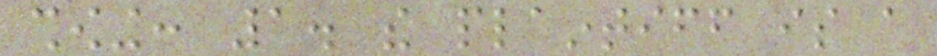showing: 1. the plaintiff is a
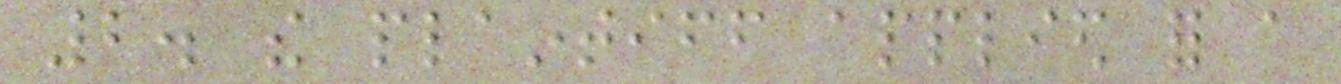2. the plaintiff applied for a
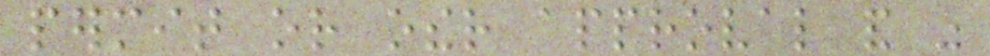permit or other approval and was
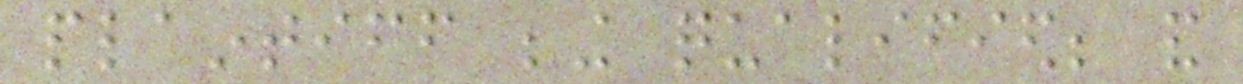plaintiff being qualified; and
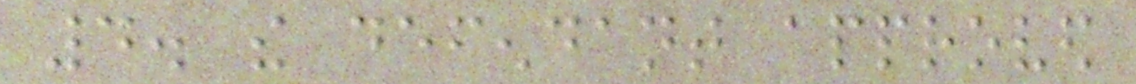4. the defendant approved
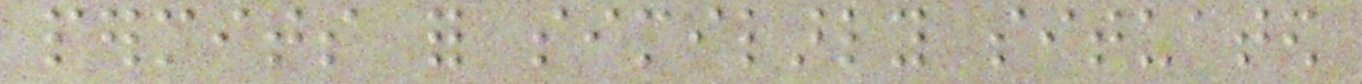permits for similarly situated
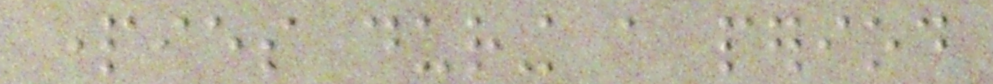parties during a period
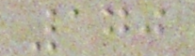170
